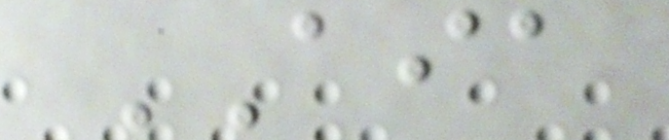AIA
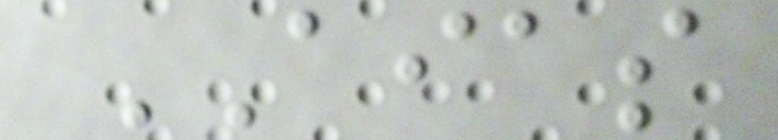AIAS
